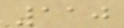110
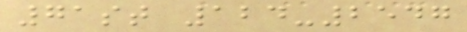71st 124-2547
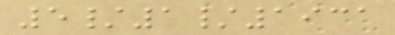5/1/1931
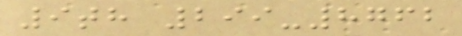9th 299-8762
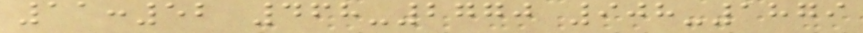11:52 468-2770 908-1879
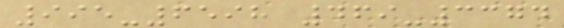995-6598 469-3374
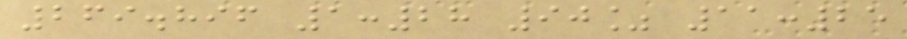269.896 1:28 90% 11:25
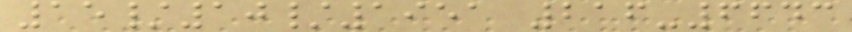15/10/1951 216-6643
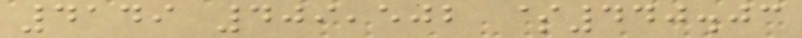4149 409,502 $440.03
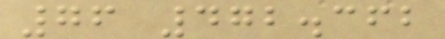76 472.362
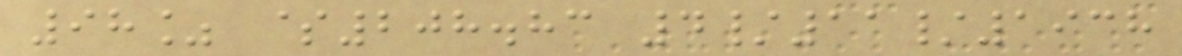98% $208.83 4/11/1938
